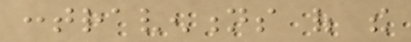contraventions of the
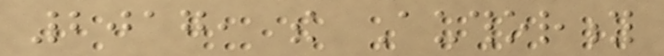2017, the Authority
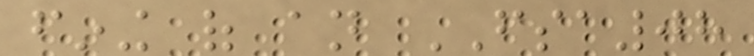fining of an FSA08
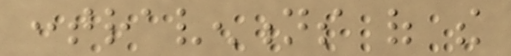contraventions of the
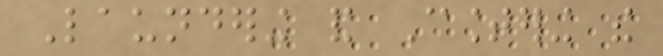Laundering and Countering the
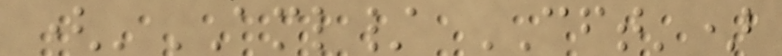('AML/ CFT')
